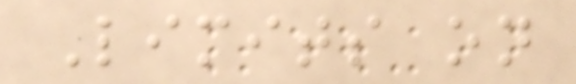Limits on
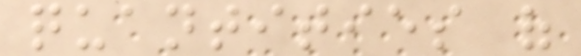quantities of
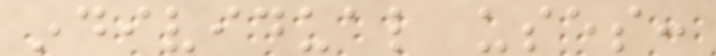individual uses:
